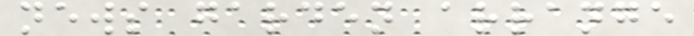news garden arrange
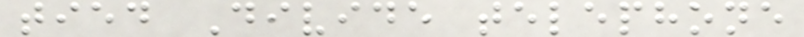tied Divide telephone
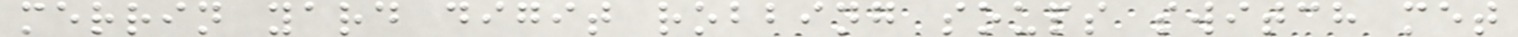merrin yard digit robbing soups switch met
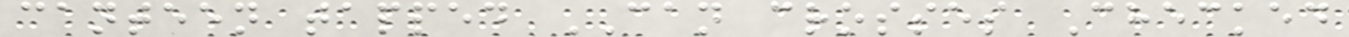canteen tapped CAN crosses Checked
